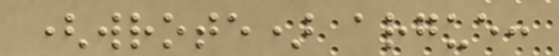(wrote) argue:
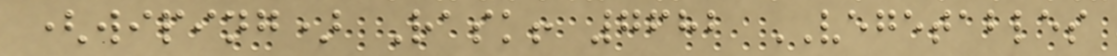(wiping) Rask! 7682 VEGETABLES
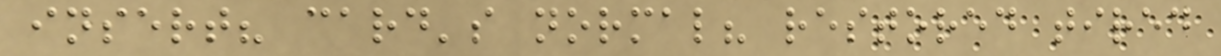insert? card's normal? restored tired
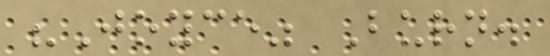"Joyce" Burn.
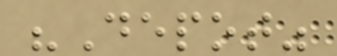"Depot"
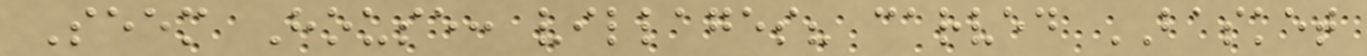Seem House: villages? carved BASKET
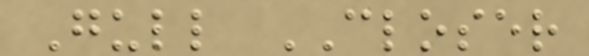Gull CLOSER
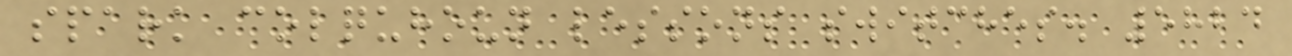spark colquhoun lessons switches. 5824
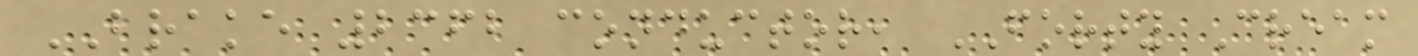BRAKE 2362 conductor, FORTY Cream
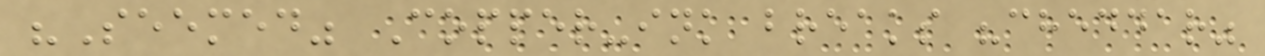"Seemed" Copper-ink breaks "cheddar"
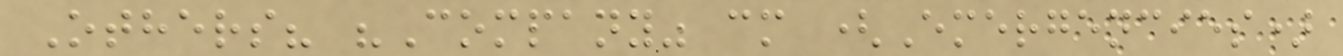Others? "Company" cm (Emergencies)
